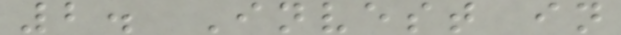2. Invest in
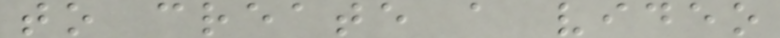to create a video
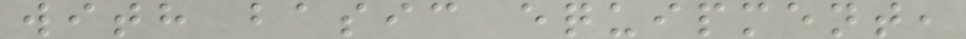with basic equipment,
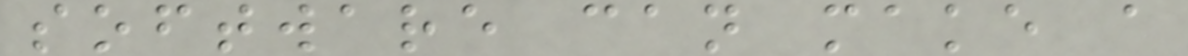software can make a
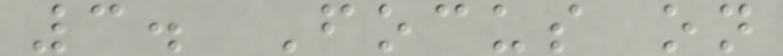3. Focus on
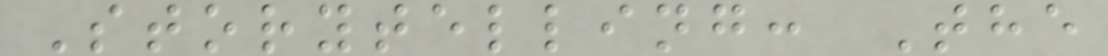Storytelling: The
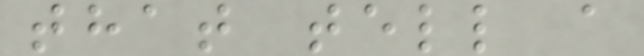that tell a
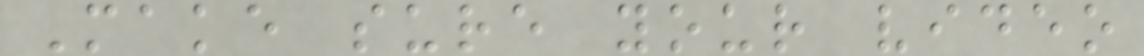Make sure your video
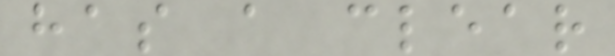has a clear
